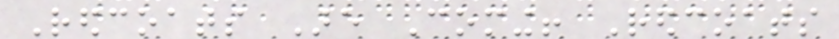Redcoats Are Coming! Redcoats
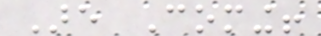Are Coming!
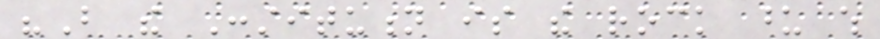"But the Constitution is the rock upon which
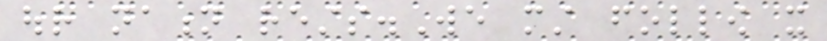our nation rests.We must follow it
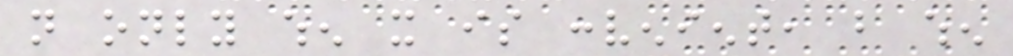not only when it is convenient, but when
